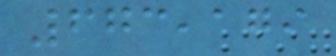673,179
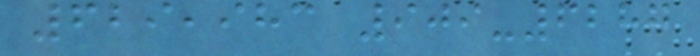629,983 909-6287
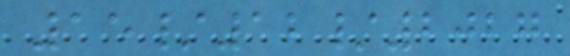15/12/2027
